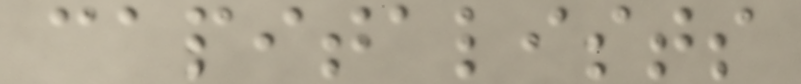capitalists
